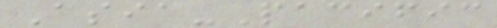Asia-Pacific
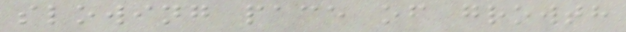slowing pace of growth
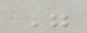"
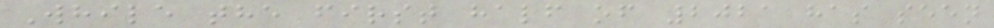While the first half of 2021 has seen
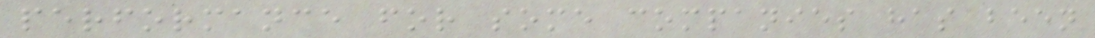performance for some companies has been
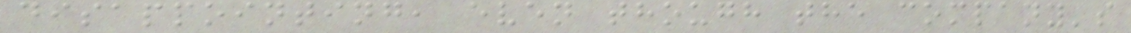disappointing, even though the company's
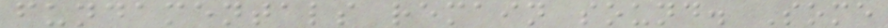fundamentals remain sound. Some
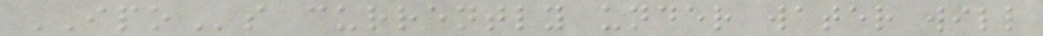IPOs currently under water will
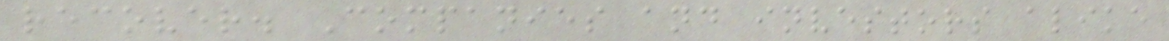recover. Companies and investors alike
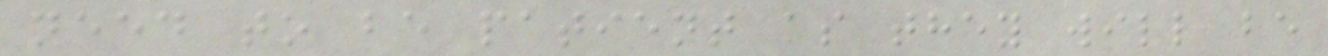need to be patient as they will be
